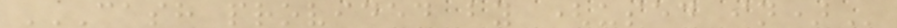CASH PROVIDED BY (USED IN)
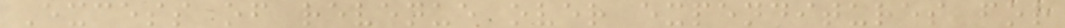Excess of revenue over expenditures for
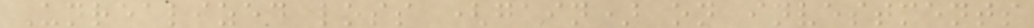Unrealized loss (gain) on investments
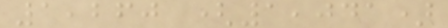1,260 (1,041)
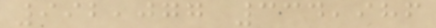992,077 334,986
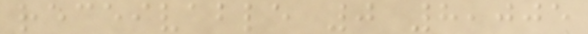receivable 0 8,005
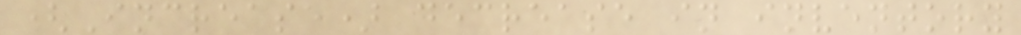(Increase) decrease in inventory
